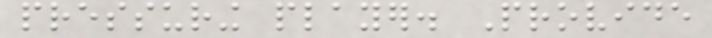pressuring player. Provide
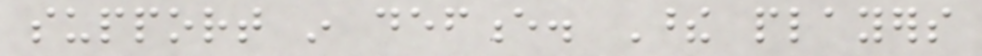support in defence. These players
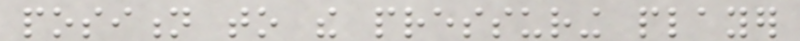position to the pressuring player
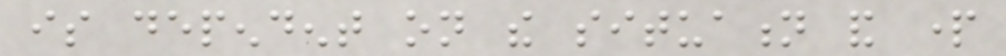is dependent on the situation and part
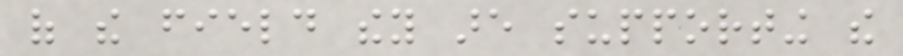of the field they are supporting the
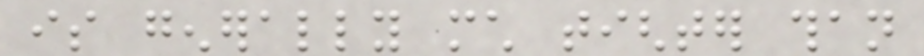is generally much tighter than
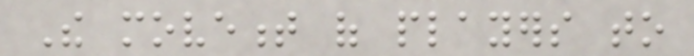The movement of players to
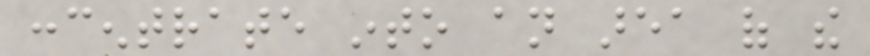concentrate into an area of the
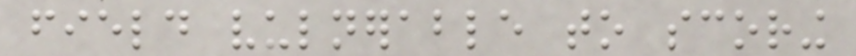field vulnerable to scoring
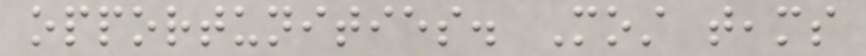opportunities. Most teams
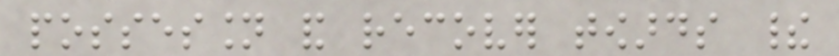possession and recover towards their
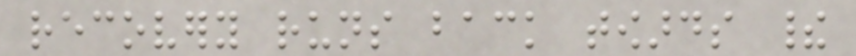recovery runs back towards their
